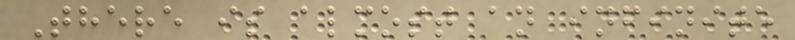There is almost an infinite
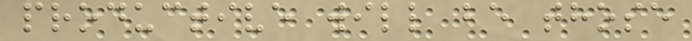productive will be those
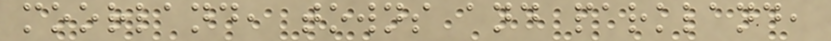moorland, towns and parkland,
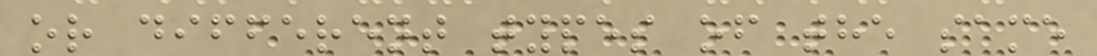or different types of the same
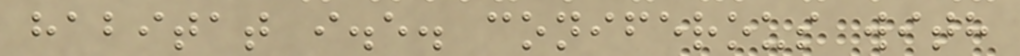habitat i.e. coniferous with
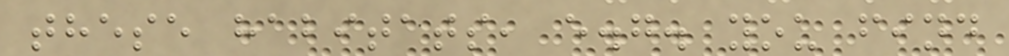these habitats, e.g. you find
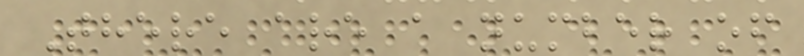There are a number of
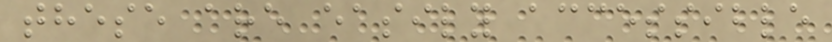these are easily accessible
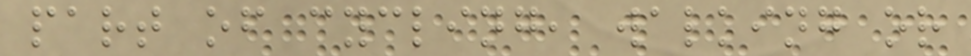part of cycling, walking or
